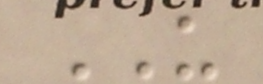US
